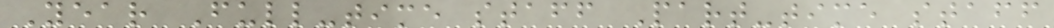Year Full-time staff Part-time staff
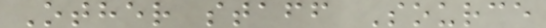Other staff Source
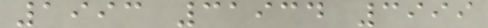1993 31934 3999
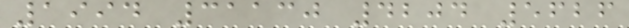1994 31130 4204 5626
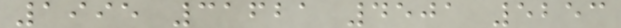1995 31621 4501 5253
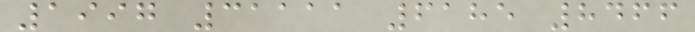1997 31111 6185 8466
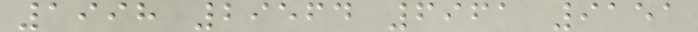1998 29564 6961 9151
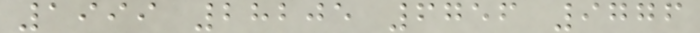1999 28205 6756 9776
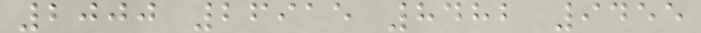2000 26915 8482 9455
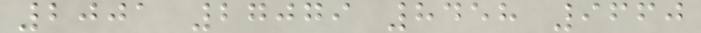2001 27079 8458 9660
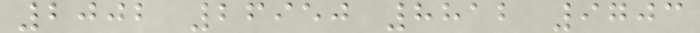2002 26950 8812 9703
